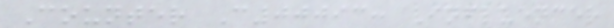Counter C00093: Influencer
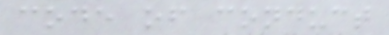code of conduct
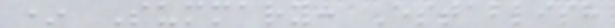* Summary: Establish
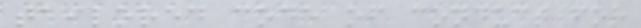tailored code of conduct for
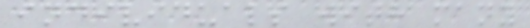individuals with many
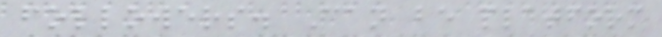followers. Can be platform
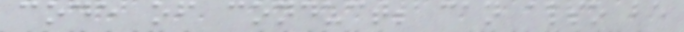code of conduct; can also be
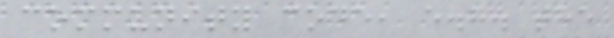community code, e.g. the
